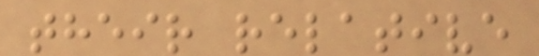their relative
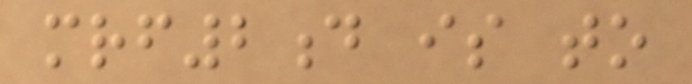mrf2d is to
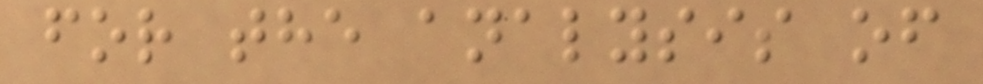for the analysis of
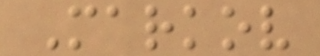Markov
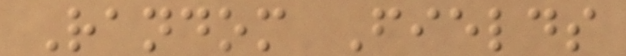Random Fields
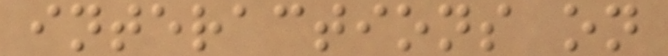interactions on
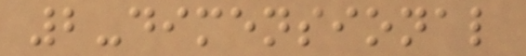2-dimensional
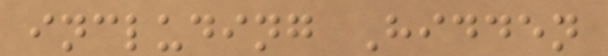including Hidden
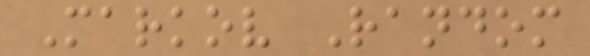Markov Random
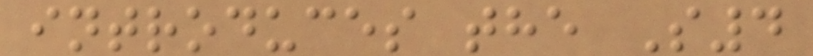introduces the S4
